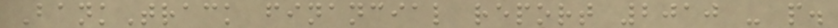BankTrack financial report 2010 - p.
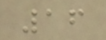16
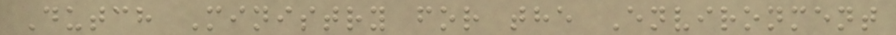Dutch Ministry for the Environment
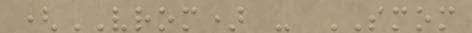(VROM) - SMOM
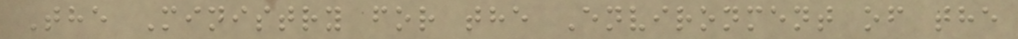The Ministry for the Environment of the
